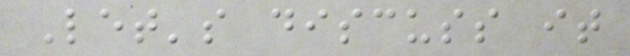Let's discuss it
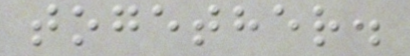together.
